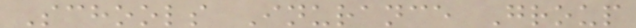Schools Inurance Group
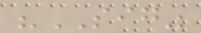"SIG"
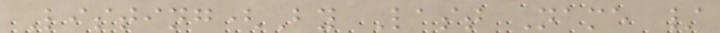Listing(By Last Name /
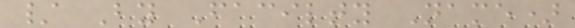/ By Facilty Name)
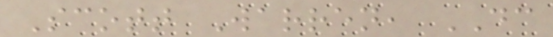Scott Warren, DC
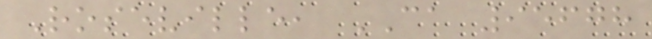Roseville, CA 95678
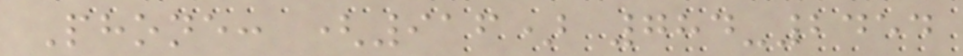Phone: (916) 784-2454
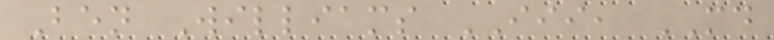Ben Williams III, MD
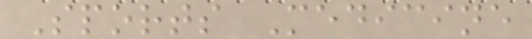Sports Medicine
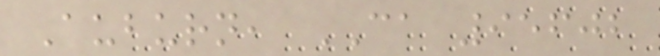Auburn, CA 95602
